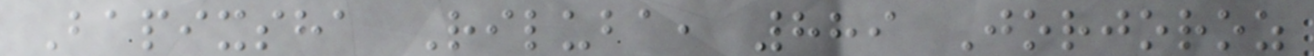Bapixsha Riluba, 889 Jorjoroz
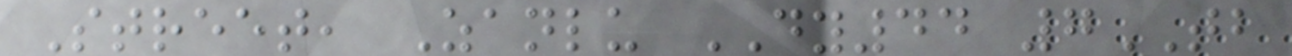Street, Zanlu DY44 7TB
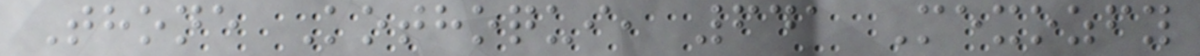Thone Kothoqui, 641 Mexozfy
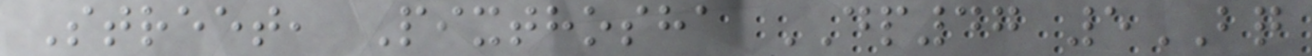Street, Pixthosha DP47 5BQ
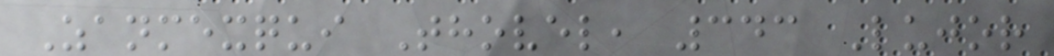Zanmexqui Thovel, 343 Lujor
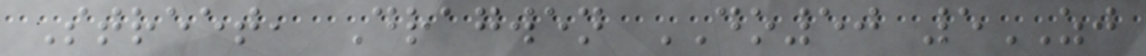Street, Dragwen DO50 5ZJ
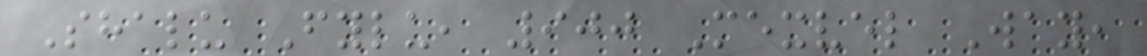Shalu Fylu, 900 Mexvel Way,
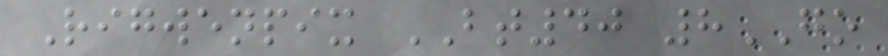Rigwenpix BT40 8GO
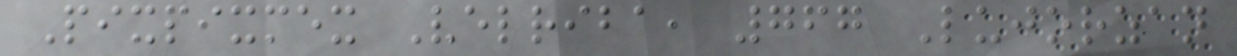Pixpixmex Velriba, 767 Lujorzan
